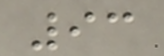93
